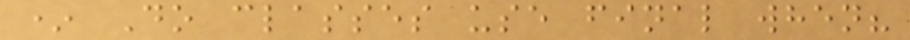* Do classes use final when?
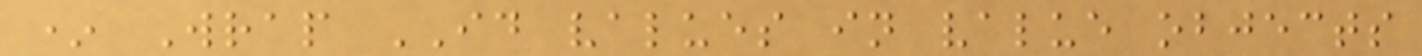* Wrap ID values in value objects
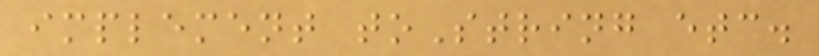implement toString etc.
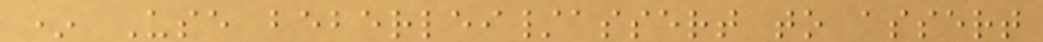* Use beberlei/assert to assert
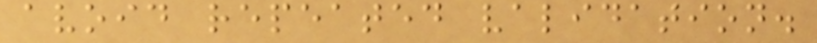avoid repeated validation.
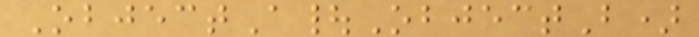ObjectA|ObjectB)
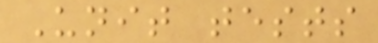Unit tests
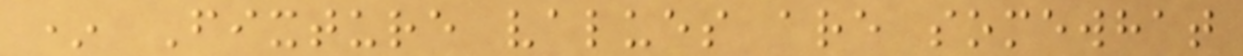* Fixture values are somewhat
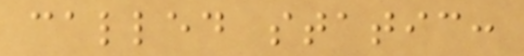called static:
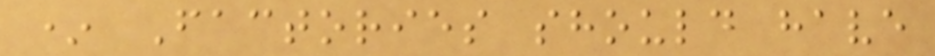* Factories should have
